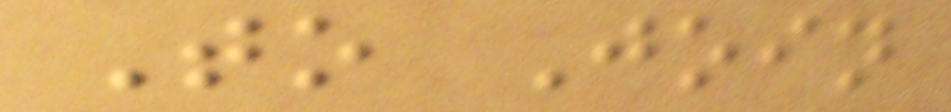To Join
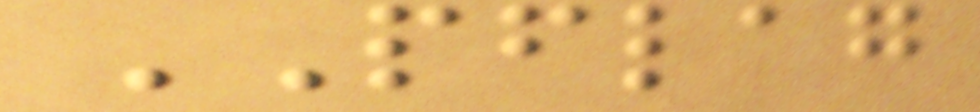PFLAG
